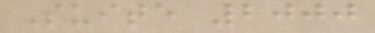Suite 2000
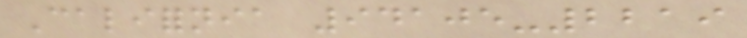California 94105-2219
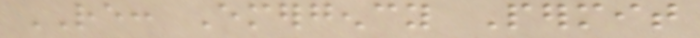RE: Emergency Permit
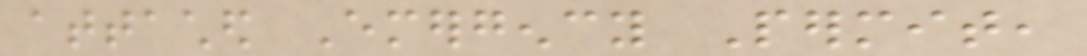attached Emergency Permit,
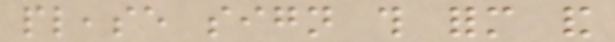please sign this form and
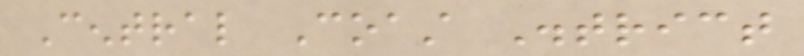Central Coast District
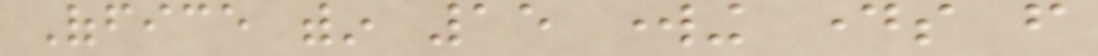Office within 15 working days from
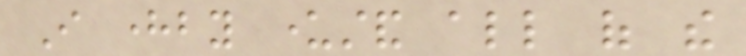I hereby understand all of the
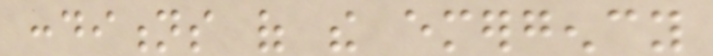conditions of the emergency
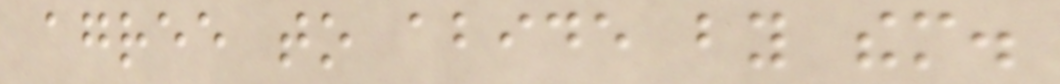agree to abide by them.
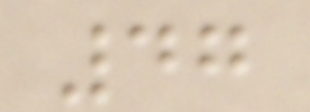47
